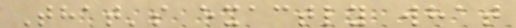That's exactly what
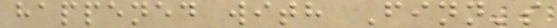happened with Finn's
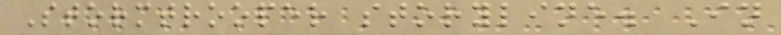Stormtrooper storyline. In
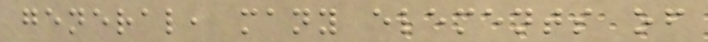general, many elements of
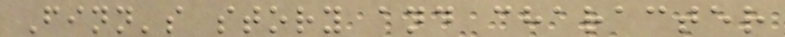Finn's story and character
